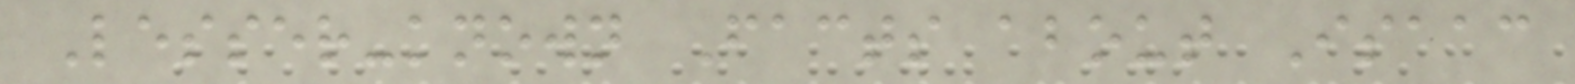Lesser-known Facts about Isaac
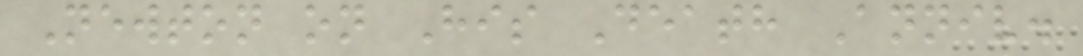Newton on His Death Anniv.
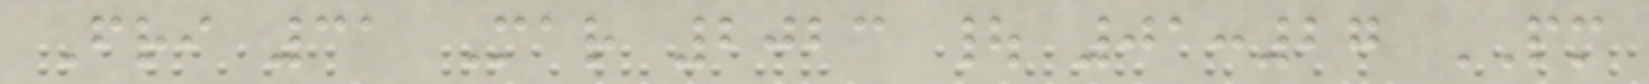Fri 31 Mar 2023 | 01:27 PM
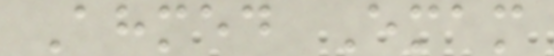Ahmed Emam
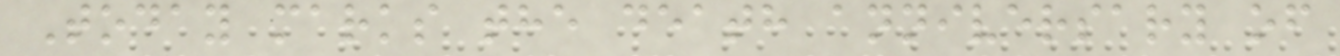Today marks the death anniversary of
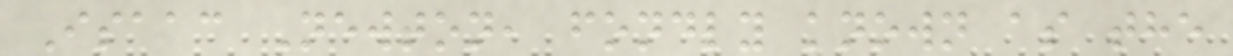Isaac Newton, fondly known as the
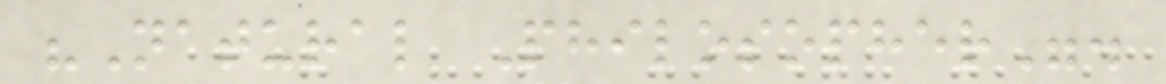"Natural Philosopher".
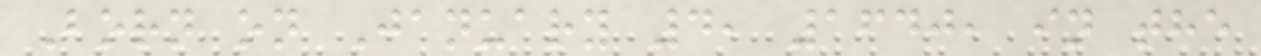Born on January 4, 1640, in the
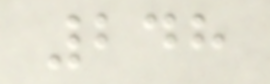248
